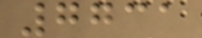7731
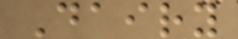Dairy
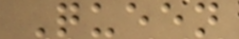Queen
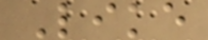Like
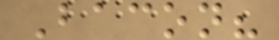Bacon?
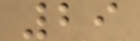29
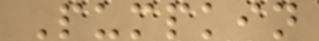Pumpkin
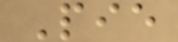Pie
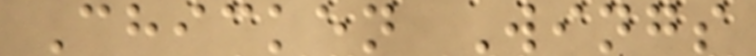Chicken Wings
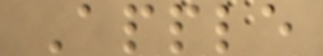Apple
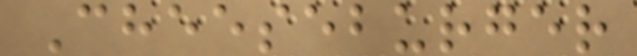Cheeseburger
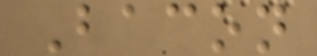Bacon
